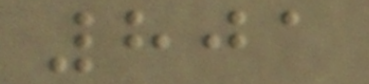801
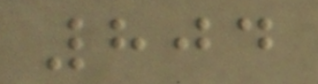804
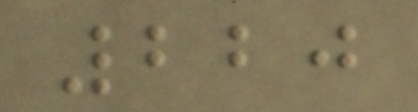220
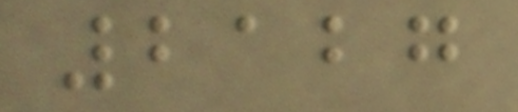2127
